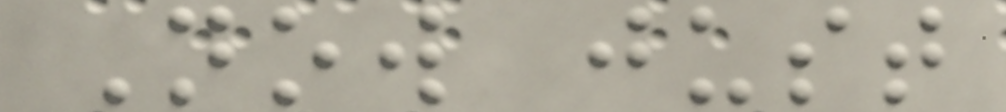Now just
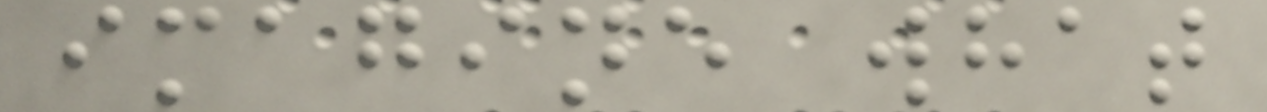imagine what
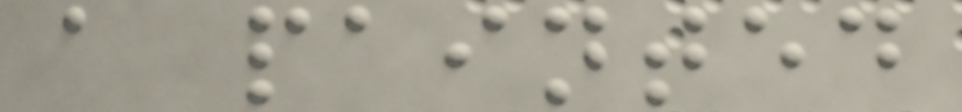a painted
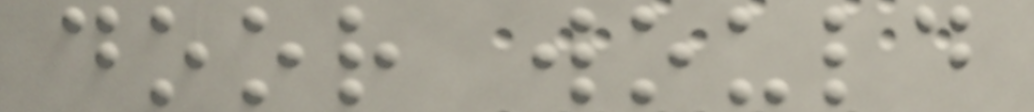door would
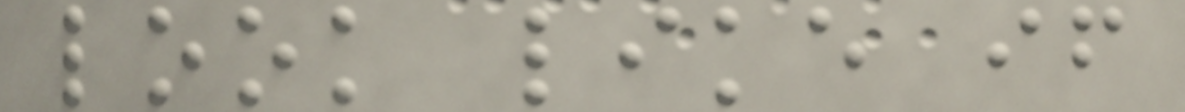look like if
